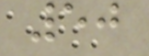50
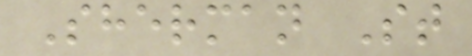Sherman St
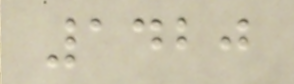1420
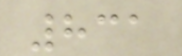831
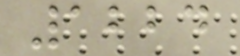1224
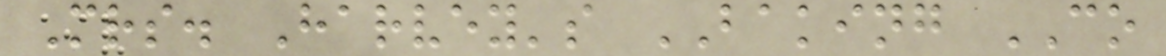Mrs. Harvey's BAKING CO
